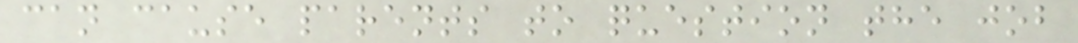can cause parents to question the job
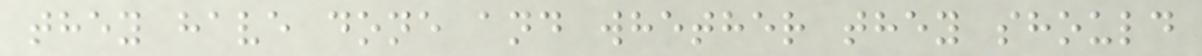they have done and whether they should
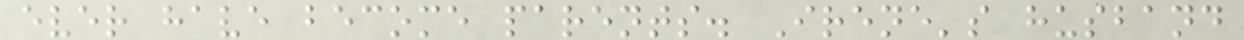ever have become parents. Irene's husband
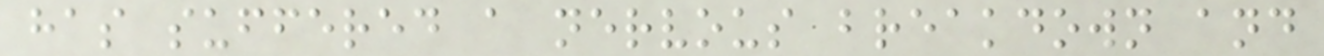has suffered a nervous breakdown and
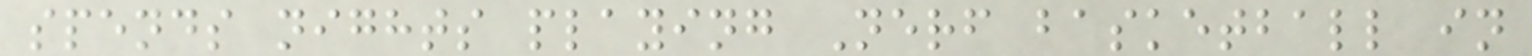spends nights playing Nerf basketball in
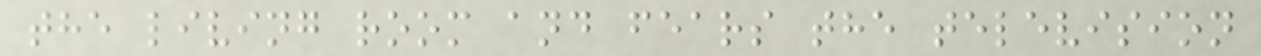the living room and fears the television
